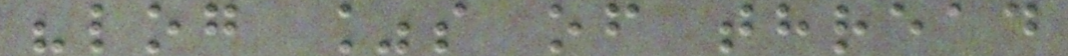"log %s of thread
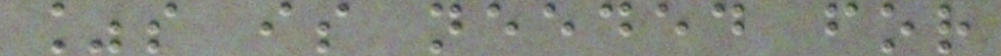%s is needed for
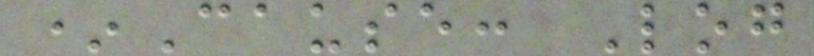*Cause: Log
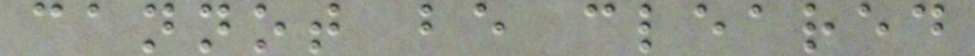cannot be cleared
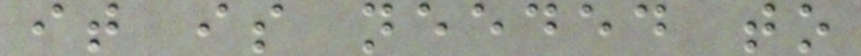it is needed to
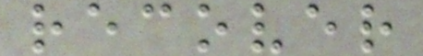recover
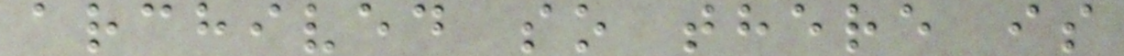archived so there is
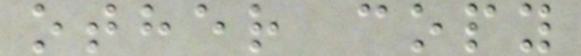other copy
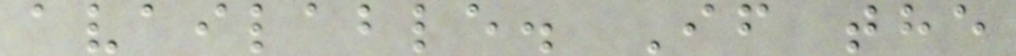available. If the
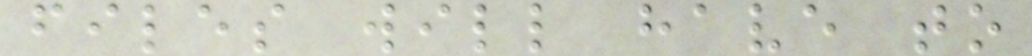files will have to
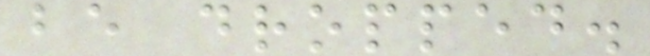be dropped.
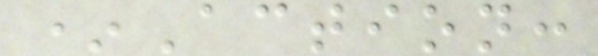*Action:
